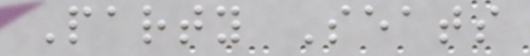Party Seats
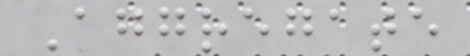Aggregate
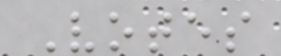Votes
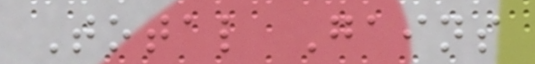Total Gains
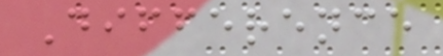Difference
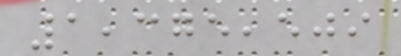1,375,509
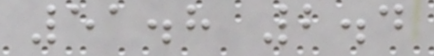51.8 2.4
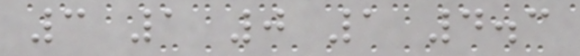3 1 0 1 4.3
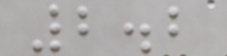2.2
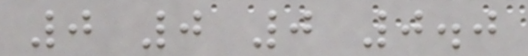0 0 0 0.0
